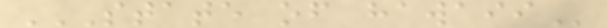STATE OF HAWAII
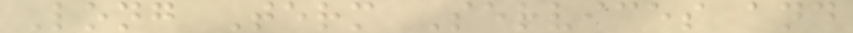Long Term Services and
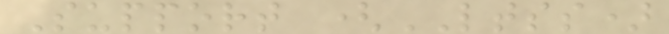Support (LTSS)
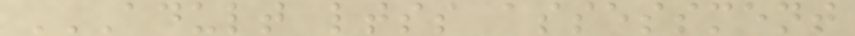ADULT LTSS ASSESSMENT
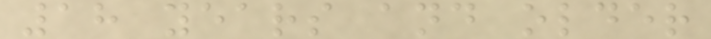18 years and older
